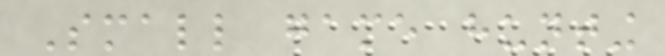Small game hunting
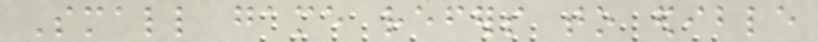Small game refers to edible
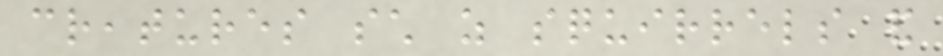creatures such as squirrels and
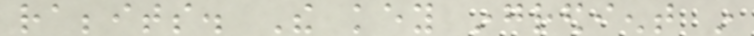rabbits. The key ingredient in
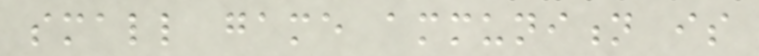small game ammunition is
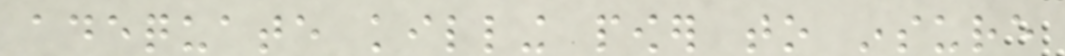adequate killing power to insure
